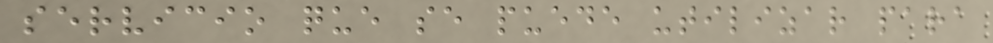servicio que se puede utilizar para
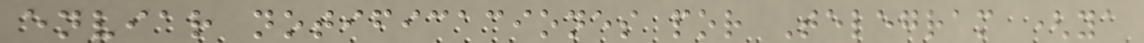enviar notificaciones por Telegram (ya
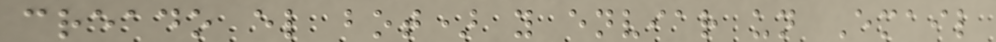creado el bot) y enviar un Email
